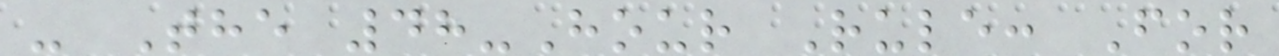- The 48-Hour Rule: For
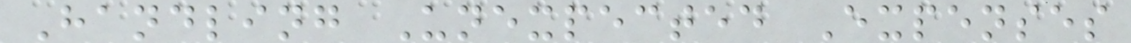Handling Unexpected Expenses
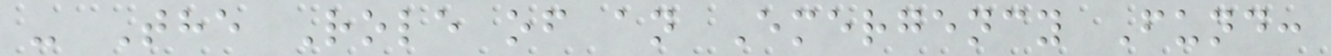- The Role of an Emergency Fund:
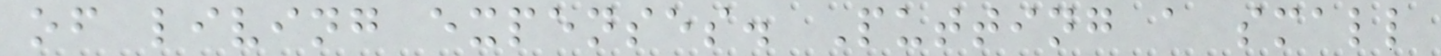of living expenses. Putting a small
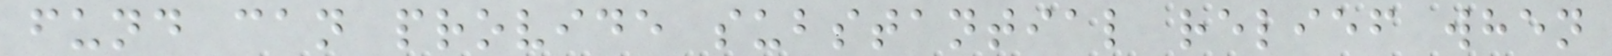fund can provide substantial relief when
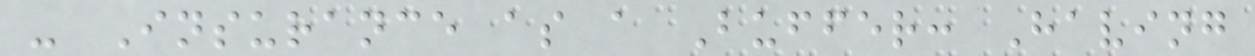- Insurance as a Buffer: Having
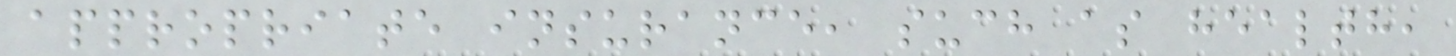appropriate insurance, such as health,
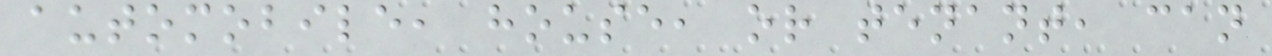automobile, house, or tenant, can
